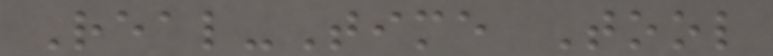Real-Time Tool
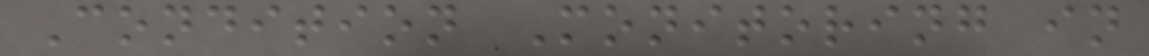Condition Monitoring in
